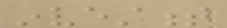investment
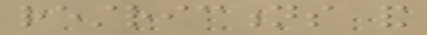restrictions and
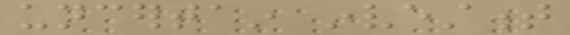uncertain investment
